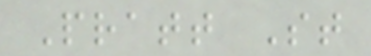Pratt St
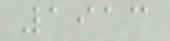1913
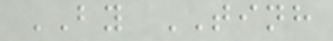BY TINH
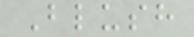Blush
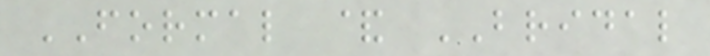FORMAL & BRIDAL
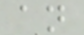an
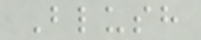Blush
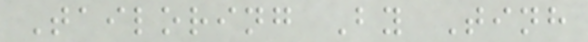Tailoring By Tinh
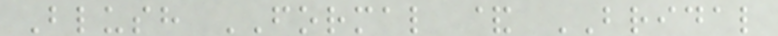Blush FORMAL & BRIDAL
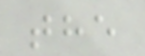the
